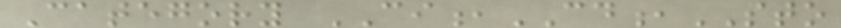Category CI,CD,STO
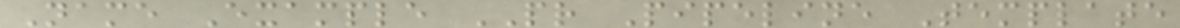Name Example PR Pipeline Template
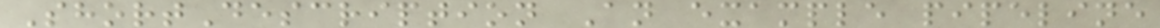ShortDescription An example pipeline
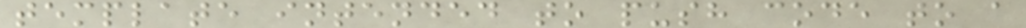template intended to push code to a
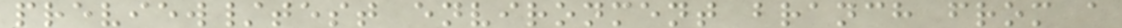preview/test environment branch from a
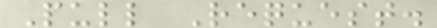Pull Request.
